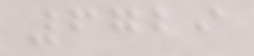6729
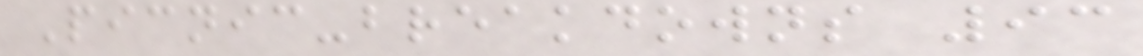Picnic-breakdowns 93
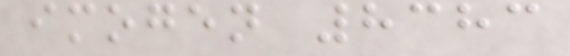imogen 8383
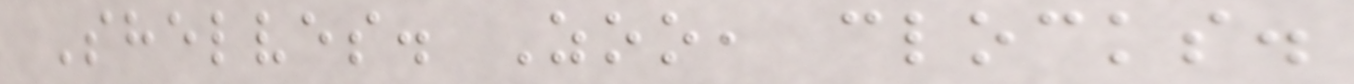Shelves. Zoo, clocks.
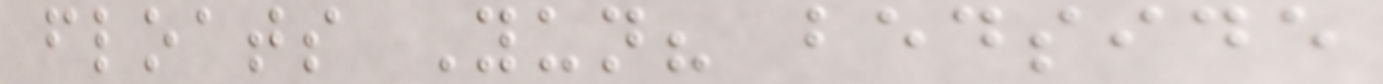floats Yun? bedside
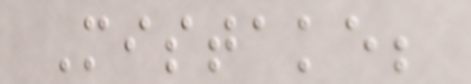Mistake;
